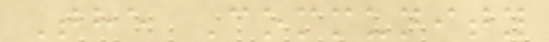The Community
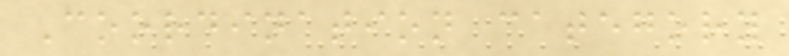Coordination category
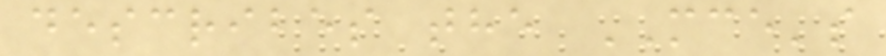describes the MCE's
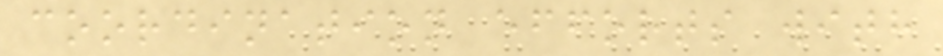coordination efforts with
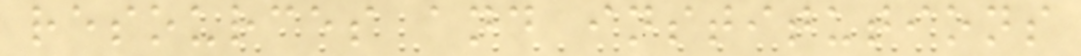resources and institutions
